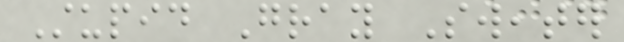Stupid Gray Sweater
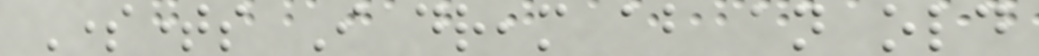Sometimes I dream about an old
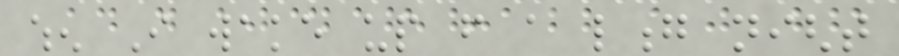when I wake up from a long night
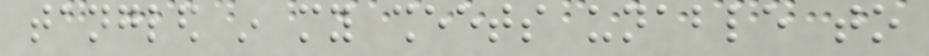tangled in my sheets unable to
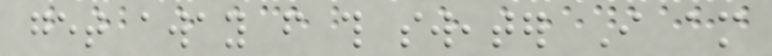get away from this sweater I am
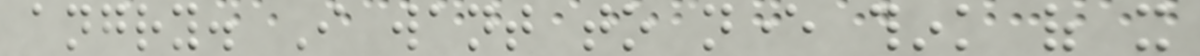angry. I want to never think of it
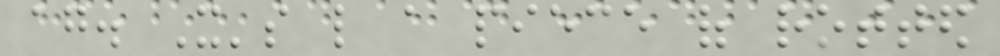again. It's like a piece of rotted
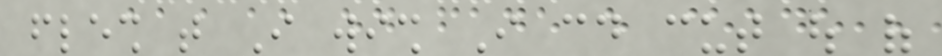flesh that I wish I could cut out of
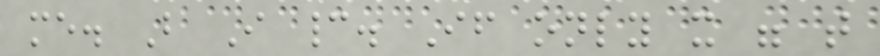me. But I cannot. If only it were that
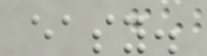easy.
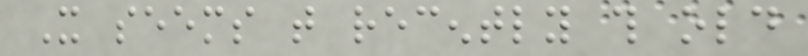It seems that recently this old
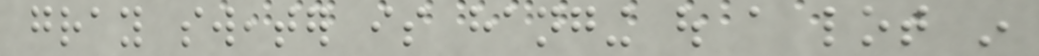gray sweater is hanging out a lot in
